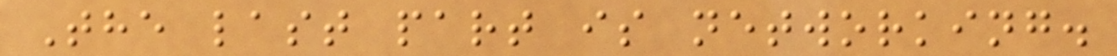The last part is networking.
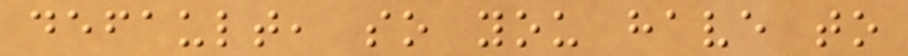default, so you have to
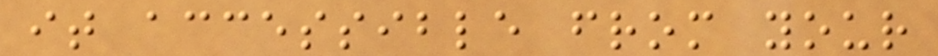it accessible from your
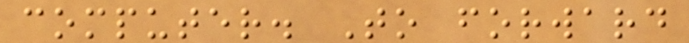computer. To forward
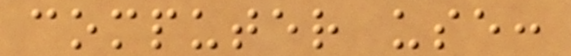computer use:
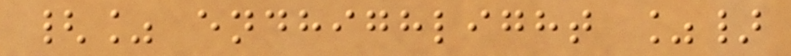{% endhighlight %}
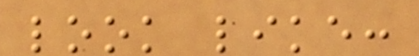look like:
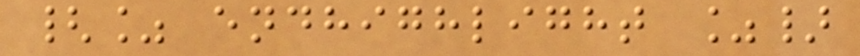{% endhighlight %}
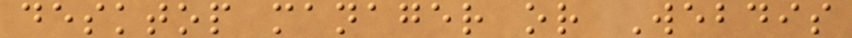desktop manager or Webdis
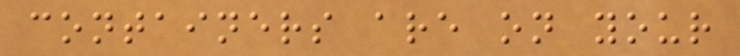containers are on your
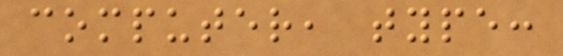computer, type:
